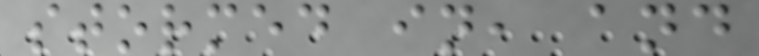stormed in, and
